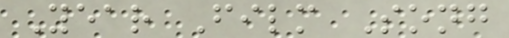Year Film Song
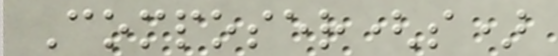Composer(s)
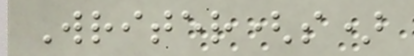Writer(s)
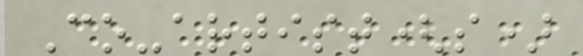Co-artist(s)
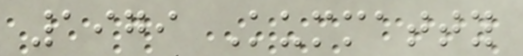1979 Kummatty
